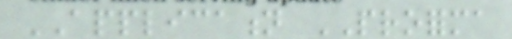APPLICATION PROFORMA
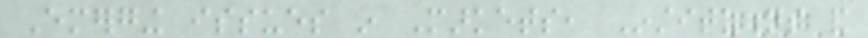Emerging issues in Markets, Institutions and
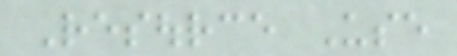Resource Use
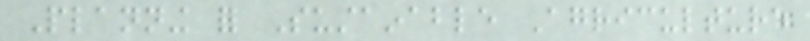Planning for Sustainable Agriculture
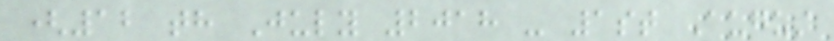(12 th July 2018 - 1st August
